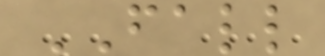FALL
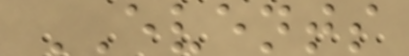EVENTS
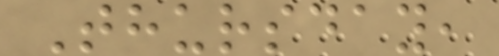Thursday,
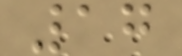17
